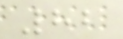82
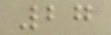27
